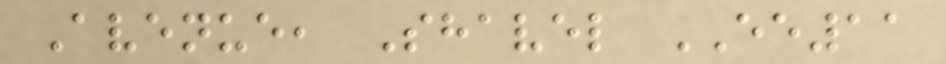Avenue, Shavel EE11
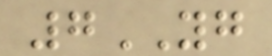7YG
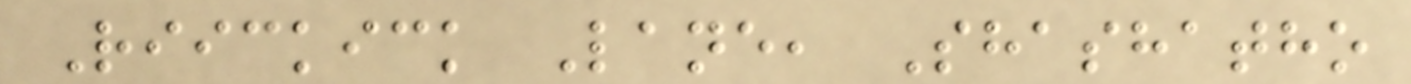Riickick Lane, Shashatho
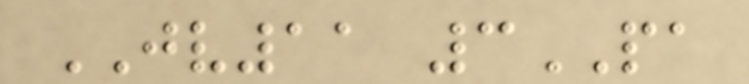JV11 3PA
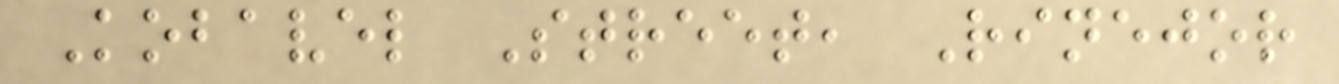Kobavel Street, Rinejor
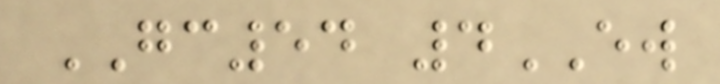GC54 4EW
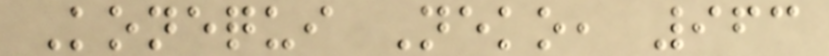Konequi Neko, 963
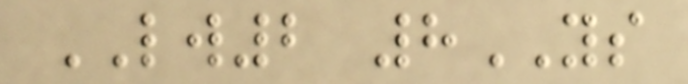LW2 8YS
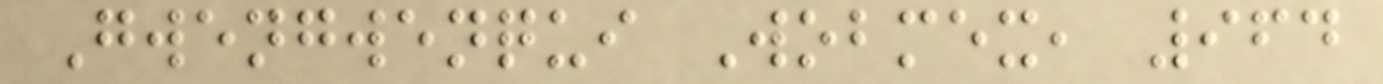Gwengwenqui Wobmex, 964
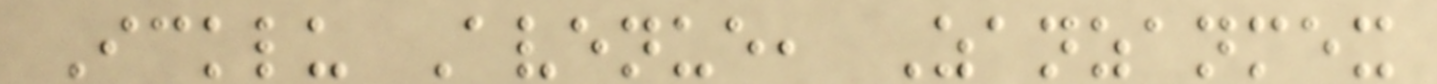Icklu Avenue, Zanzanmex
